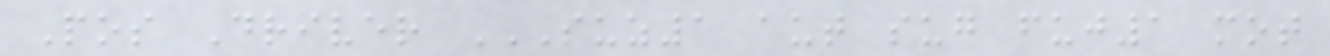Pos Driver SUZ1 AUT SUG FUJ1 MOT
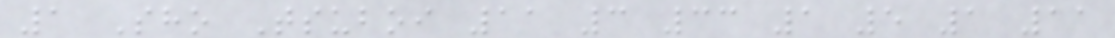1 Sho Tsuboi 11 3 33 1 5 1 11
